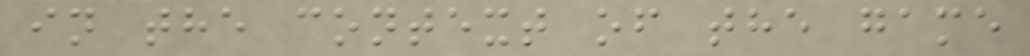in the context of the game
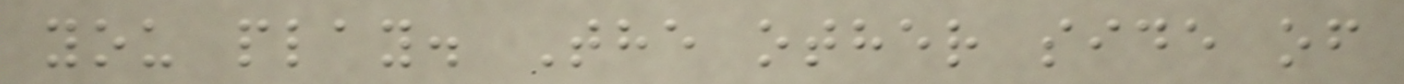you play. The other side of
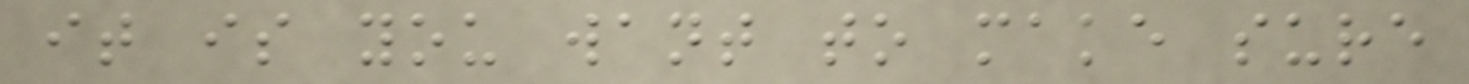it is you want to make sure
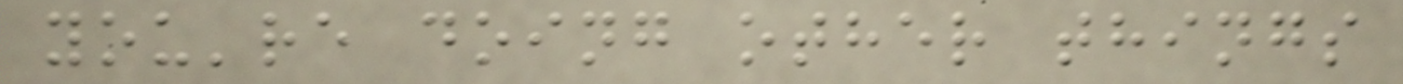you're doing other things
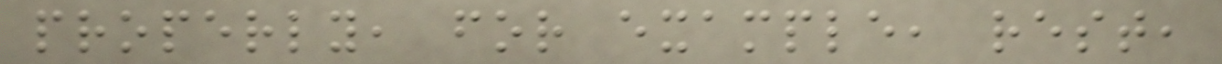properly, for example, rest,
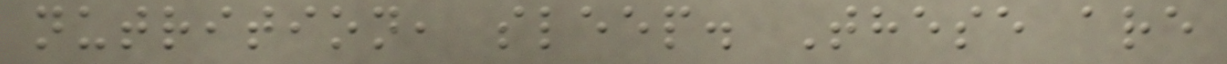nutrition, sleep. These are
